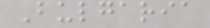Bulgaria
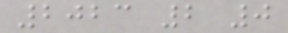2023 2 0
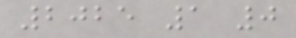2025 1 0
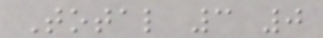Total 3 0
